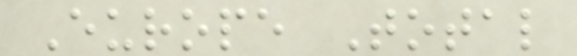Europe Total
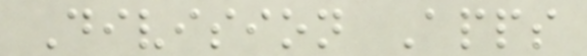Division Apps
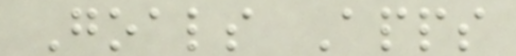Goals Apps
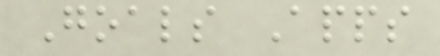Goals Apps
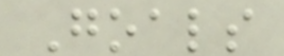Goals
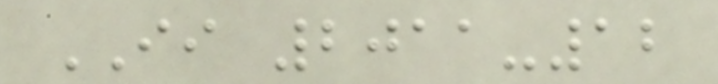II 2011-12
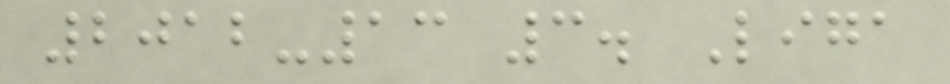2012-13 3. Liga
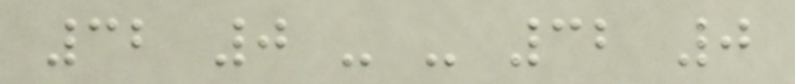32 0 - - 32 0
